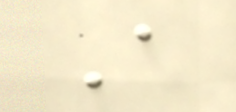A
